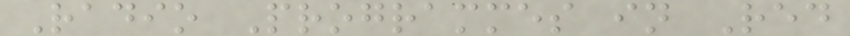Radio Programmes in Red
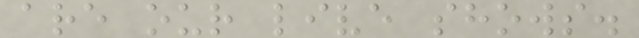are our live shows.
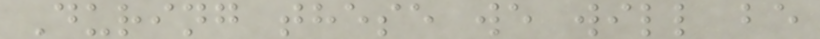During these we will be
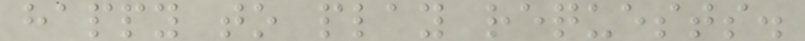happy to play requests.
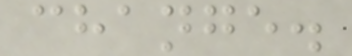change.
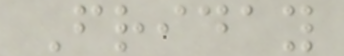Friday
